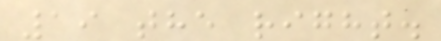19 the right.
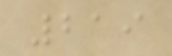219
